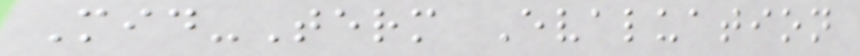Mid-Term Evaluation
